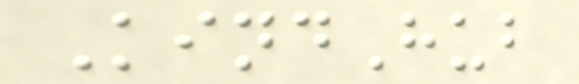KindHub
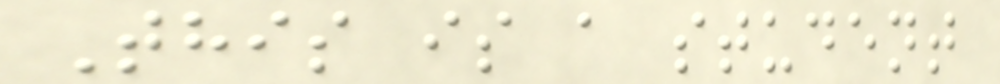This is a student
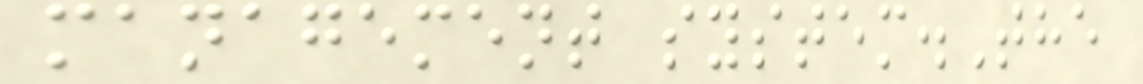management system.The
